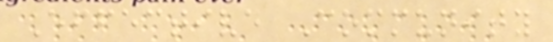Effective Community
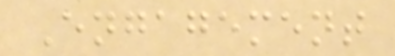Engagement
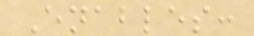Enables:
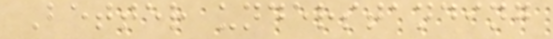Better understanding
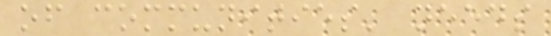of communities' needs
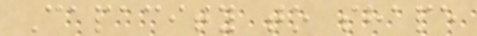Capacity to shape
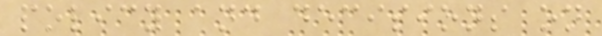policy and decisions on
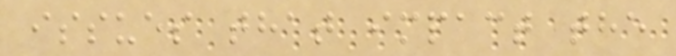issues that impact the
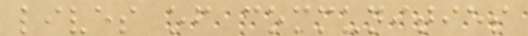lives of communities
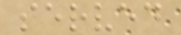served
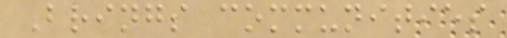Brings communities
